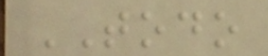TODO
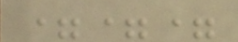===
